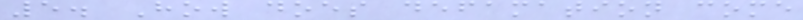5. How does defamation come
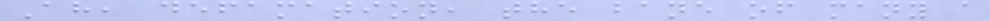Ah, defamation, the bane of many a
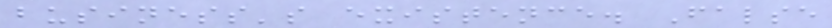business's existence. False
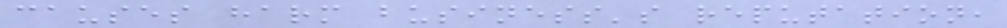causes harm business's reputation,
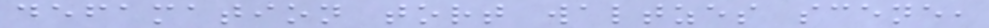defamation tort waltzes scene,
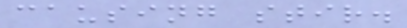causing stir.
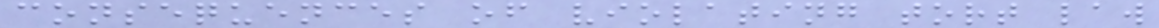consequences of violating tort law
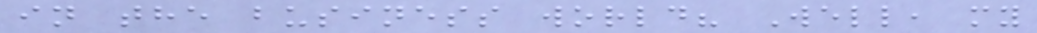in the business world? Well, my
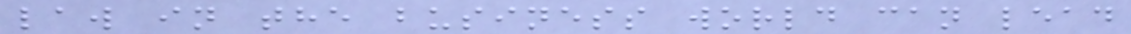law in the business world can lead
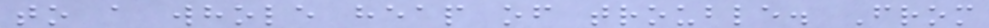to a whole heap of trouble. From
